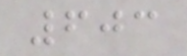603
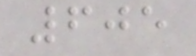605
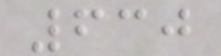630
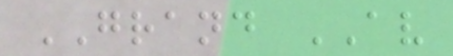GRAND AV
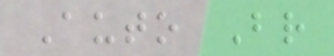Auto Br
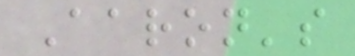Aaron's
